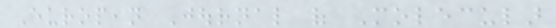European Journal of Molecular
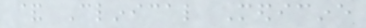& Clinical Medicine
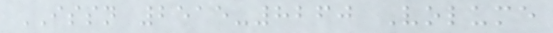ISSN 2515-8260 Volume
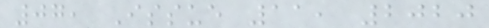07, Issue 11, 2020
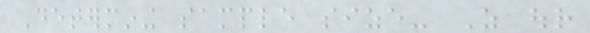Determining sample size- As our
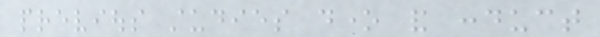previous studies done and conduct
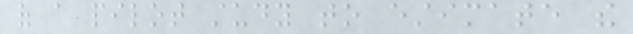of a pilot study to estimate the
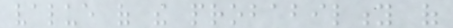value of the probability of
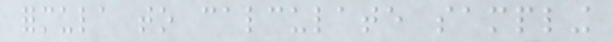formula to calculate sampling
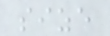size
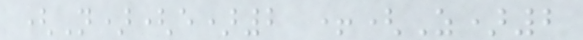(N)(e)2 +(Z)2
